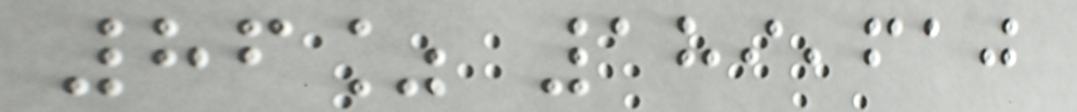86% 189,610
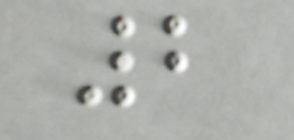2
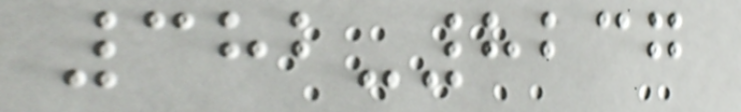382-8237
